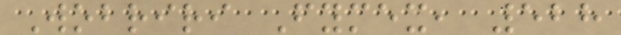Wobriri Fymex, 528
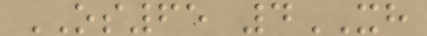OS65 4XH
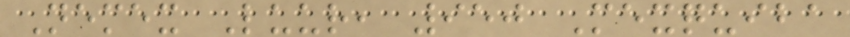Nemex Luur, 950 Mexquiba
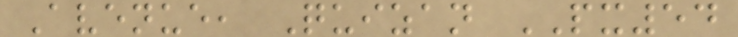Avenue, Quizan PX54
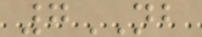7NB
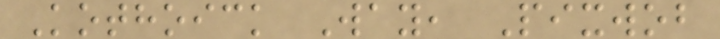Kothoick Way, Pixwob
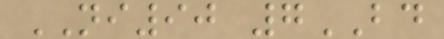NI90 7BD
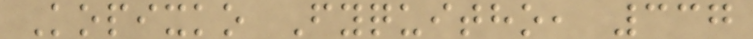Kopixko Fyquitho, 337
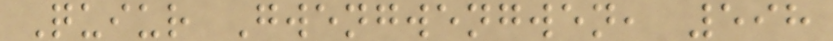Quiur Gwengwengwen, 598
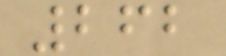262
